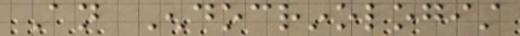An Endocrinologist
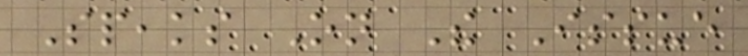Speaks On The Issue
